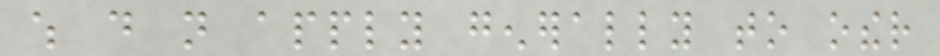which do not apply generally to other
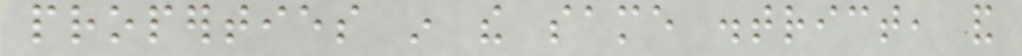properties in the same district, and
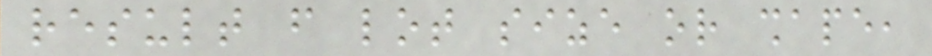result from lot size or shape,
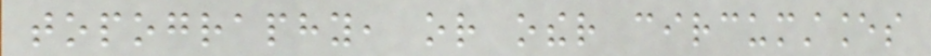topography, or other circumstances
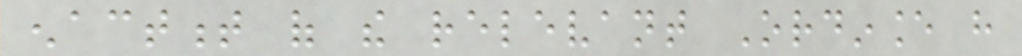enactment of the relevant Ordinance have
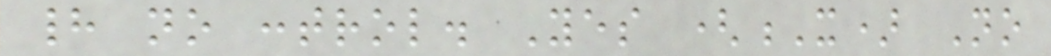had no control. Yes (X) No
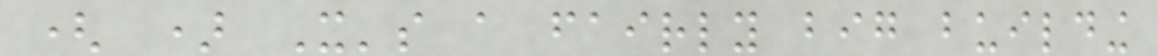( ) It's a fairly big building
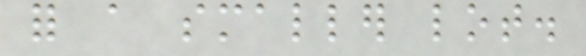for a smaller lot.
